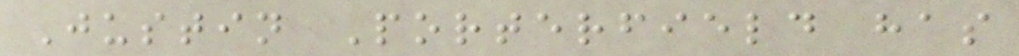Justin Porterfield has
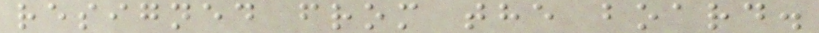resigned from the board.
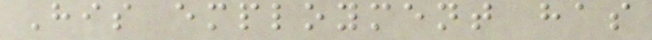His employment has
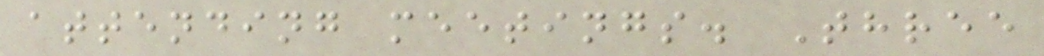attending meetings. Three
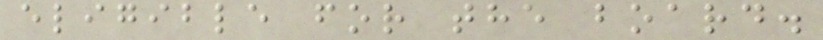eligible for the board.
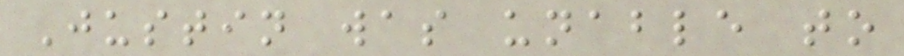Justin was unable to
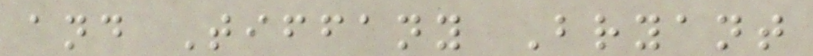and Tiffany Bryant
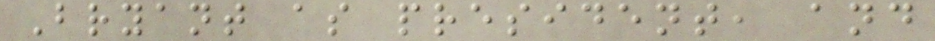Bryant as president, and
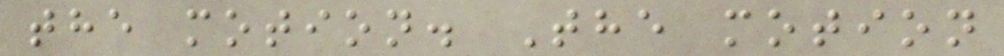the motion. The motion
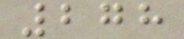278
